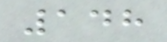148
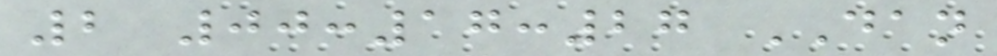2 00:17:27 DAN
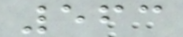563
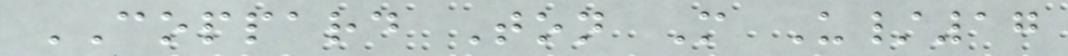COPPARD Ton M U/17
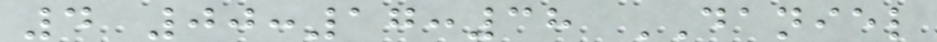4 00:17:38 DANIEL
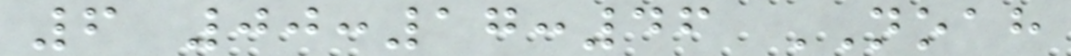6 00:17:46 NOAH
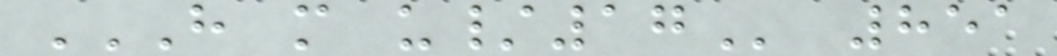H M U/17 851
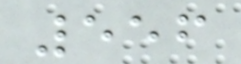556
